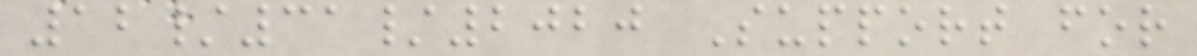12/31/2020 Support for
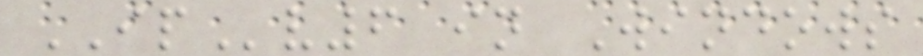IPv6 in Windows
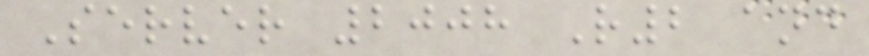Server 2008 R2 and
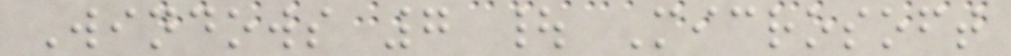Windows 7 | Microsoft
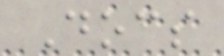Docs
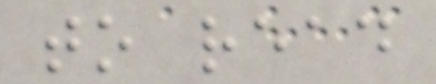to read
